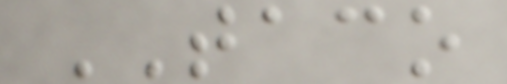TACO
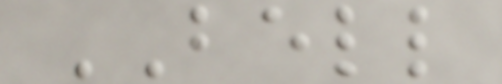BELL
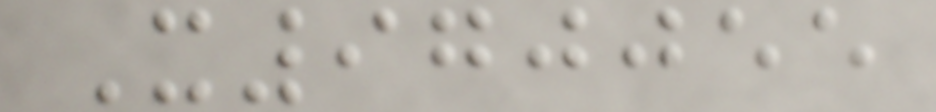X970055
